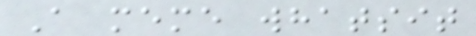A meme whatsit
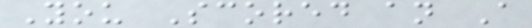You Scored an A
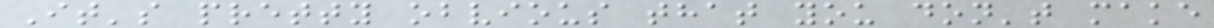It's pretty obvious that you don't make
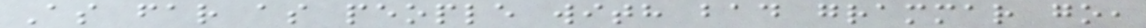As far as people with bad grammar go,
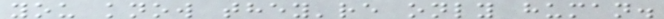you know they're only human.
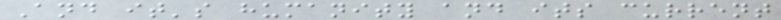And it's humanity and its current
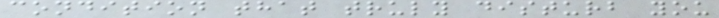condition that truly disturb you
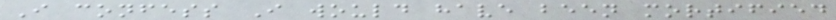I confess I would have been mortified
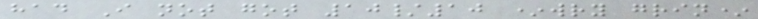had I not got 10/10 *wry grin*
